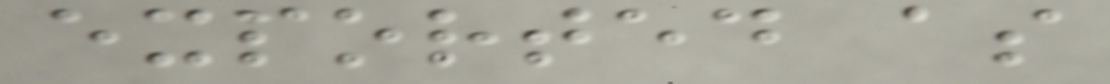exported as
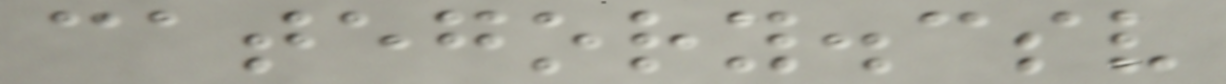category.csv
